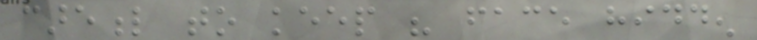careful to keep his face hidden
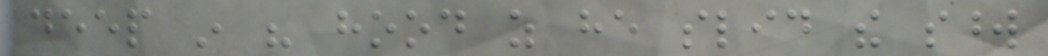deep in his hood as he slid the sword
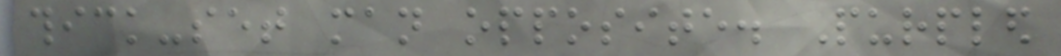thick-set man opposite. Purpled
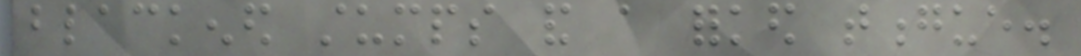blackened stumps and a forked tongue.
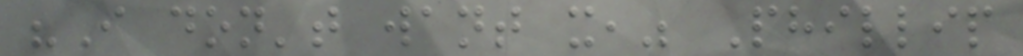"I don't want it," Phillip
